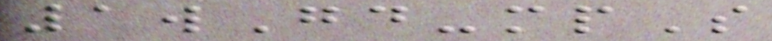1wGd-mpS
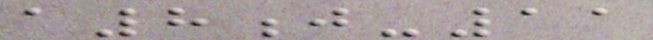a8j-11
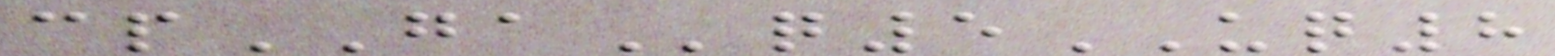cpGAq5UQ8
